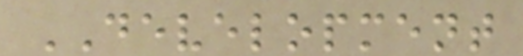DEVELOPMENT
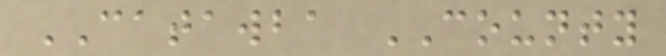CATAWBA COUNTY
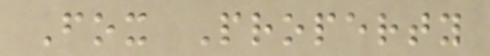Fox Property
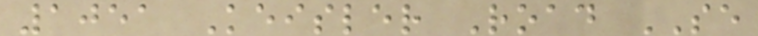1051 Keisler Road SE
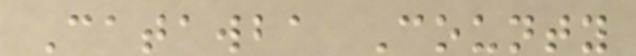Catawba County
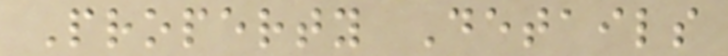Property Details
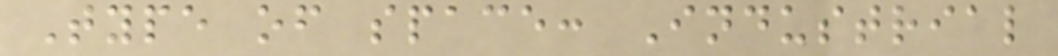Type of space: Industrial
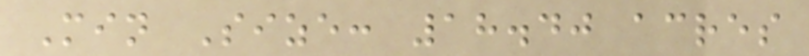Min Size: 18.40 acres
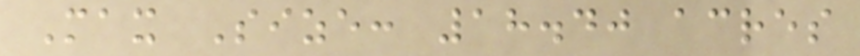Max Size: 18.40 acres
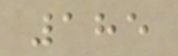185
